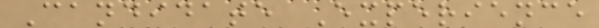Candidate Experience
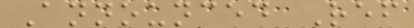Announced Ref
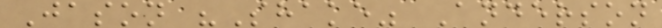Jason "Shake" Anderson
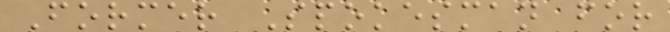Former Spokesman for
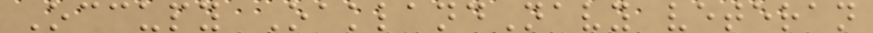Occupy OaklandNavy veteran
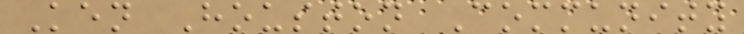Ken Houston Community
